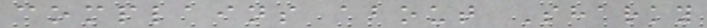complains about Sharky
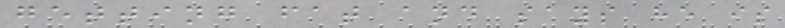getting fat and says he is
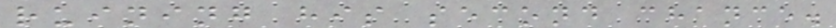ruining his second chance.
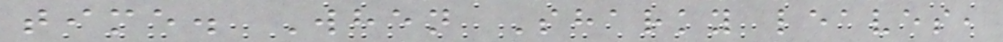time. When Sharky leaves,
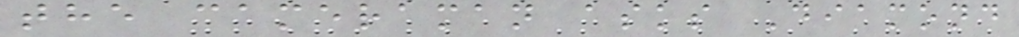the cameraman asks Diamond
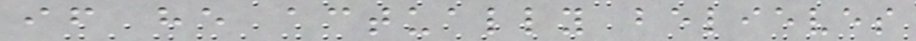if he actually believes
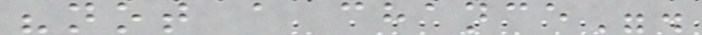"not a chance".
